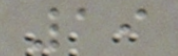19
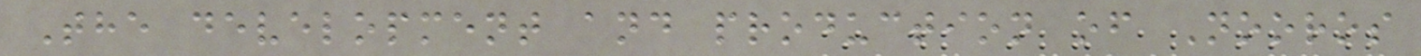The development and production of Nooros
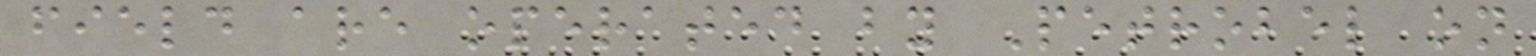field are operated by Petrobel on
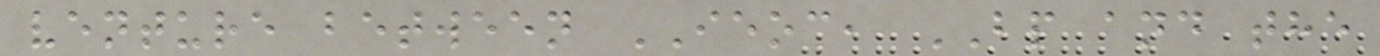venture between IEOC, BP and the
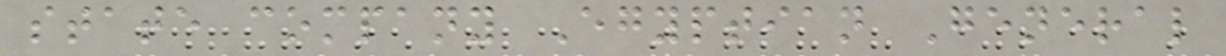state company Egyptian General
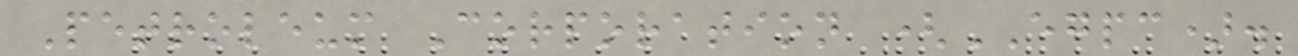Petroleum Corporation (EGPC).
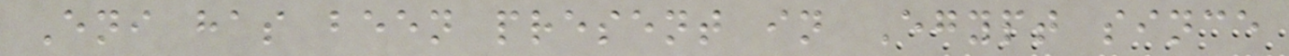Eni has been present in Egypt since
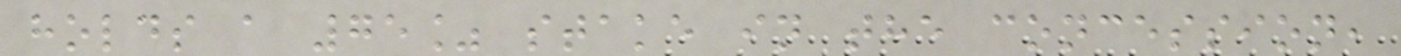holds a 75% stake in the concession,
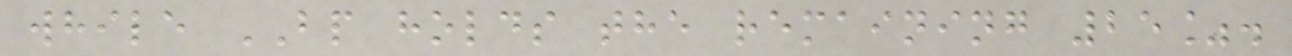while BP holds the remaining 25%.
